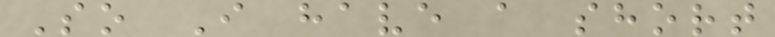So I have a short
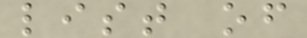list of
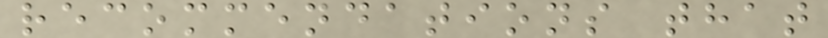recommendations that
